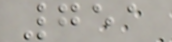751
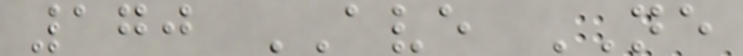170 AVE NE
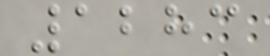1283
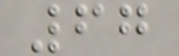67
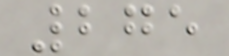275
